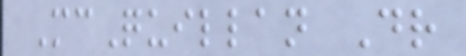McQuillan Dr
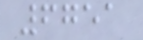6751
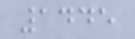1445
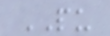PU
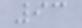93
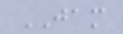JAM
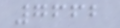7662
